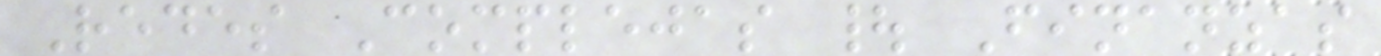Redes Complejas | Finanzas
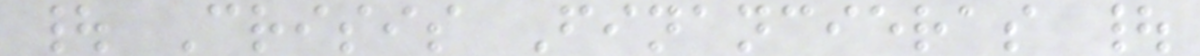| Crisis Financieras |
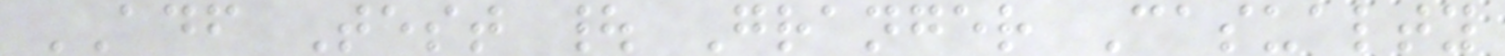ADF Test | Granger Casualty
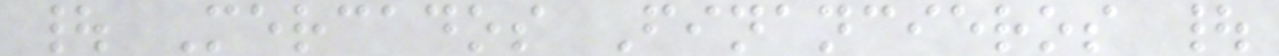| Mercados Financieros |
